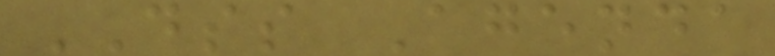DSS Agenda
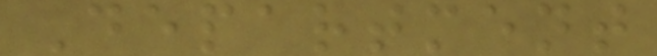Department
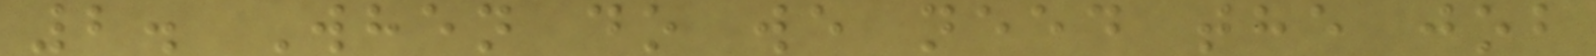2. When do we need the job
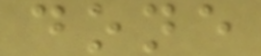done
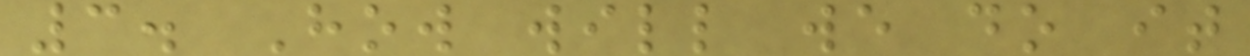3. How will we do it
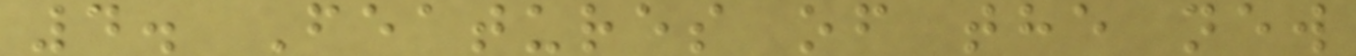4. Features of the new
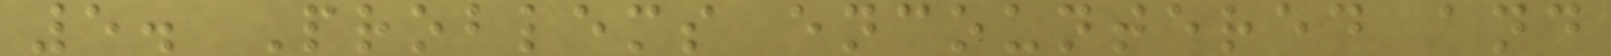5. Problems encountered and
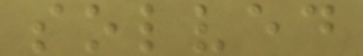solved
